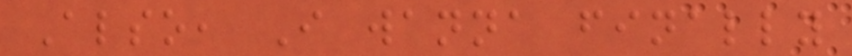Also, I wanna finally
